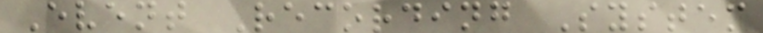Event Recording System
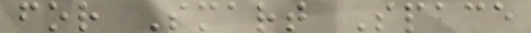for Smart Space
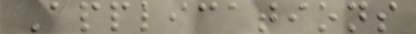Applications
